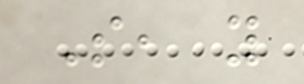So, you
